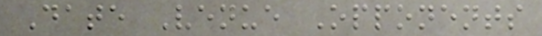Date Venue Opponents
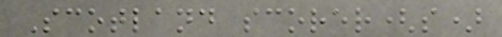Scotland scorer(s)
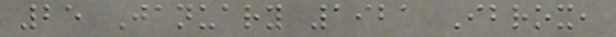25 January 1921 Ibrox,
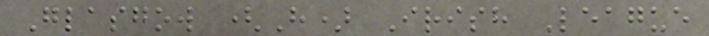Glasgow (H) Irish League
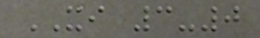XI 3-0
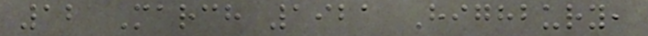12 March 1921 Highbury,
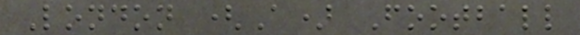London (A) Football
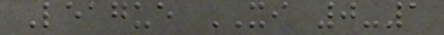League XI 0-1
